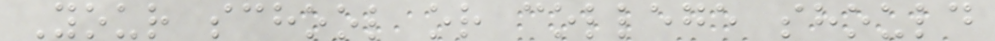Your school or college should
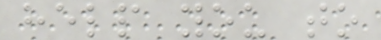help you to
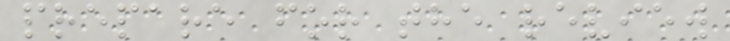prepare for the review
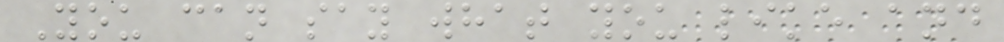You can say what you like and
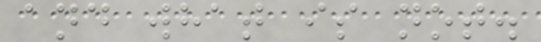and what is not.
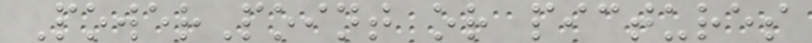PowerPoint or pictures
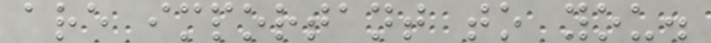are important to you.
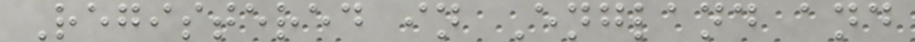Registered in England and
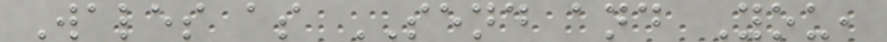Wales as SEND and You,
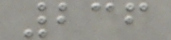236
